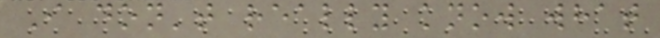I don't really know what
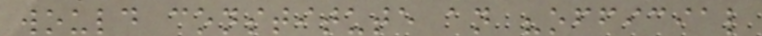would constitute an "official
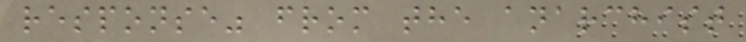response" from the anarchist
